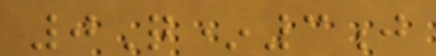0Q*3j
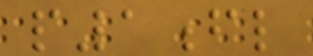p1fl
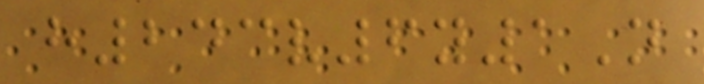h243v6y1N
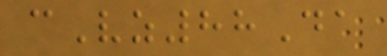cVz88Da
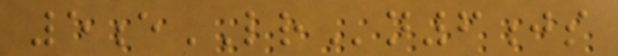5eLRn6js
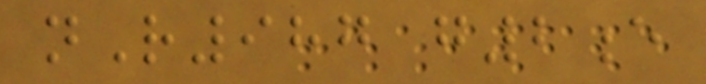nR987 g2e
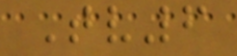Tv6
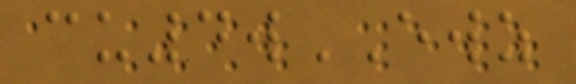cu4wEWZ
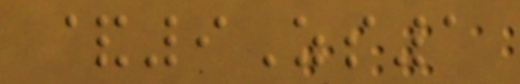&9Zs1
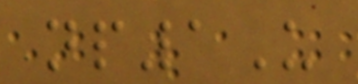np1U
